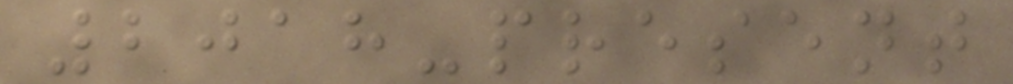2018-present
